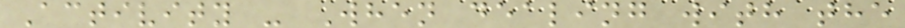Activity - When dealing with the
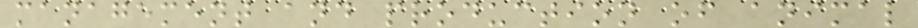management and production of animal
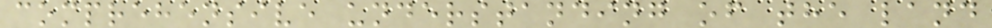comprehensive understanding of the land
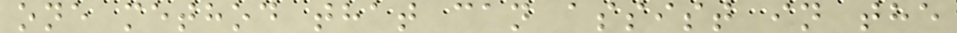one method that can assist in the
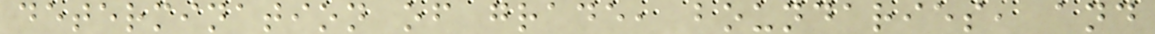determination of grade, boundaries, and
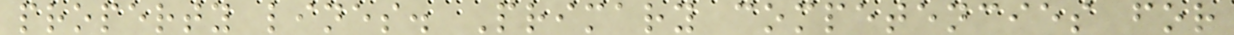property lines. Primary competencies for
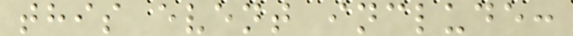this event include:
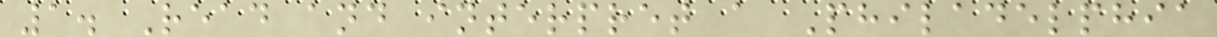1. Read and interpret a Philadelphia
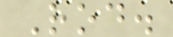Rod.
